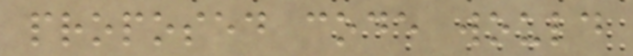proposed code would
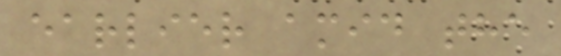earlier amid the
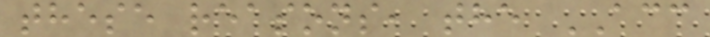these reasons, the ACC
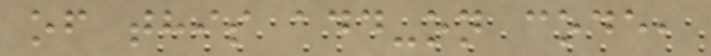of this add-on code,
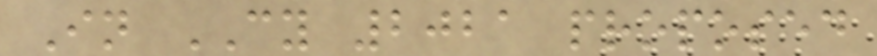In CY 2021 proposed
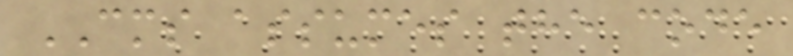CMS assumes the code
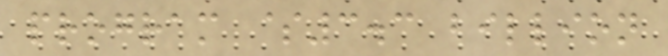program $3.3 billion
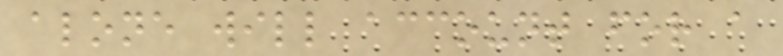alone will account for a
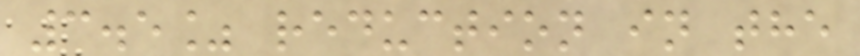3.5% reduction in the
